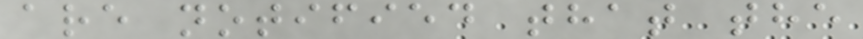are notified that the
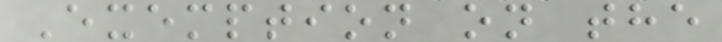Exemption on the
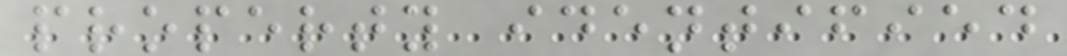property identified
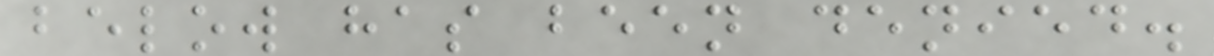below has been denied.
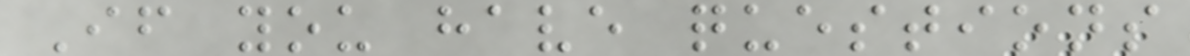If you have questions
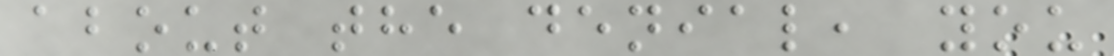about the denial, you
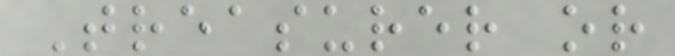Treasurer or
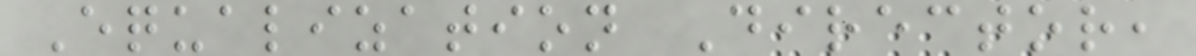Equalization Director,
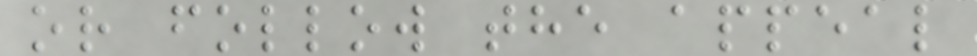or follow the appeal
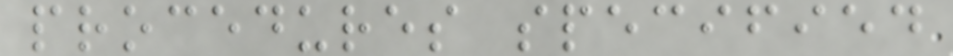procedures specified
